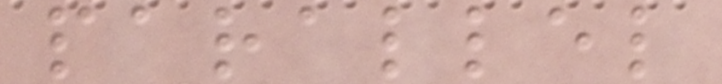parallel
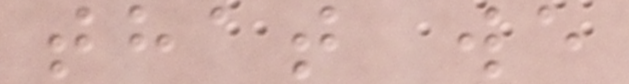that we
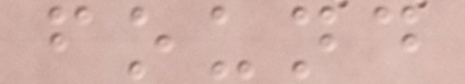found
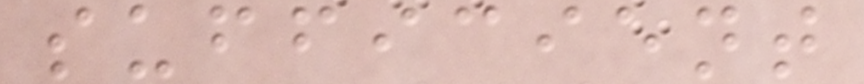sufficient
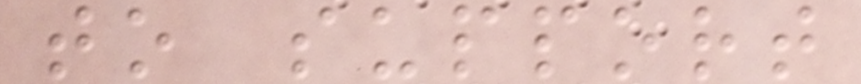to support
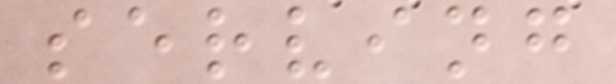serving
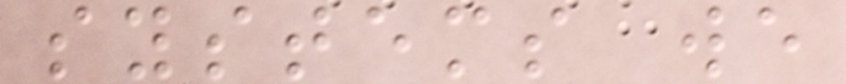systems we
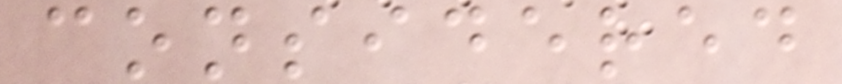considered
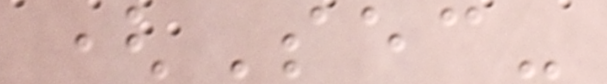(Sec-
